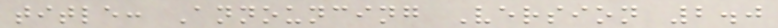title: Announcing Version 2.0
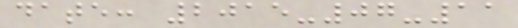date: 2015-07-11
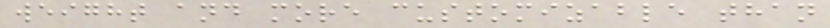weight and more customizable than
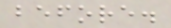before.
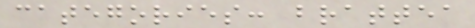categories: brattea
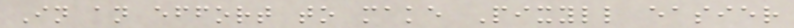In an effort to make Pixyll easier
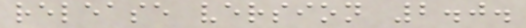release version 2.0.
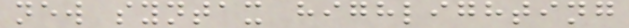new syntax highlighting
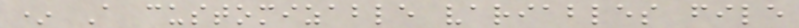* A customizable variables file
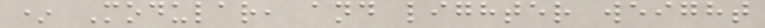* Modular, and lighter weight
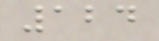124
